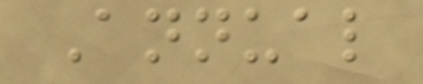Annual
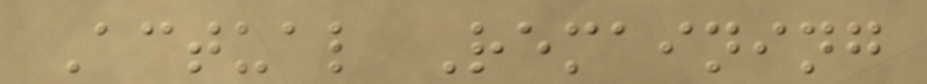Actual Remaining
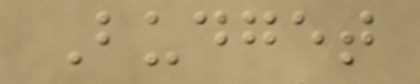Budget
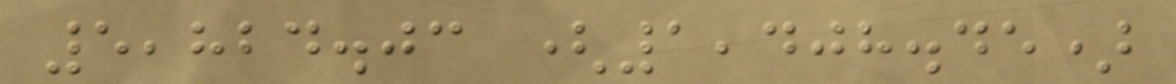5,824.03 (1,408.45)
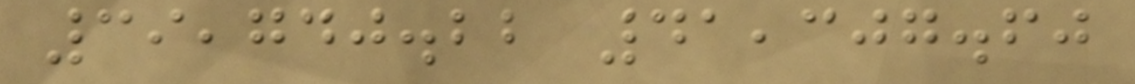39,740.22 41,307.60
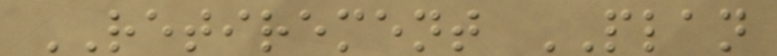RETIREMENT PLAN
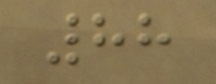88
